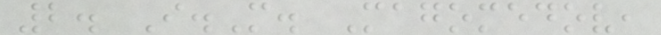2. I.M. Magomedov,
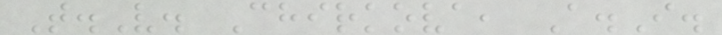T.V. Chirkova, A.I.
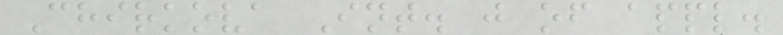Chirkova Int. j of appl.
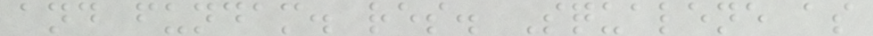and fundam. res. Squalene as
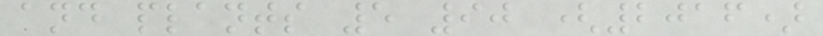and plants 5 90 (2016)
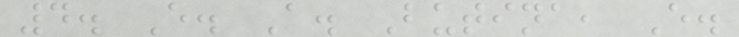4. E. A. Butina, E.
